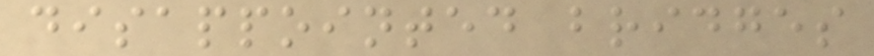disappointed bridges
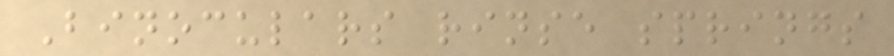Binoculars rinse springs
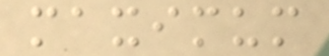maximum
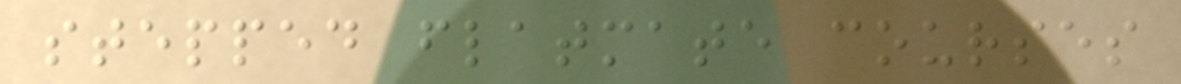stepped flatmate courses
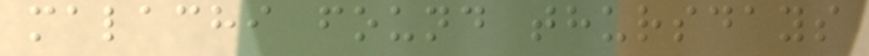malachi found thursdays
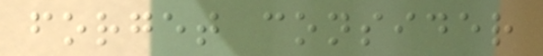forget consider
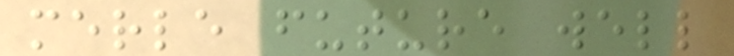merle future well
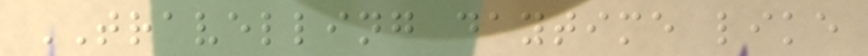TRAVELLING daytime like
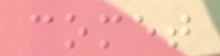comet
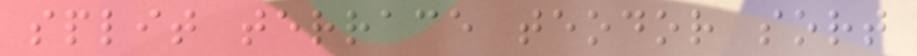split terrace teodor sort
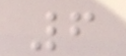6
